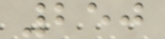250
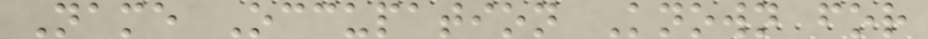Name Occupation Known for
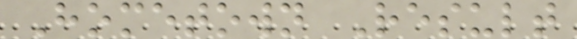Hometown Result
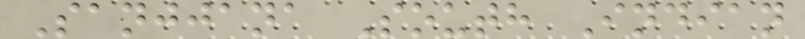Sanjjana South Indian
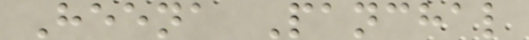Heena Panchal
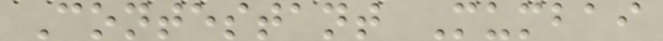Contestant Mumbai
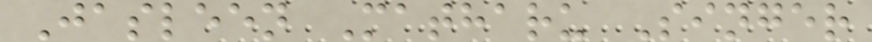Jasleen Matharu Singer
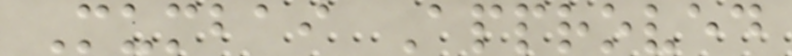Mumbai Approved
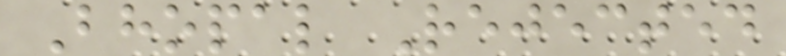Bhopal Rejected
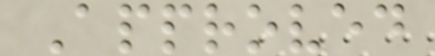Approved
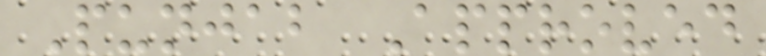Punjab Approved
